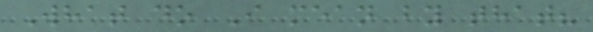What do I mean by that?
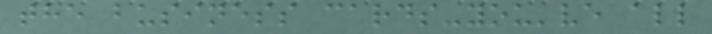the business cards-you've all
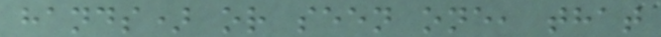hands) or seen one, that
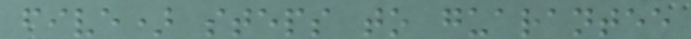five) steps to guarantee
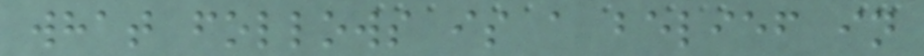what follows is a belief in
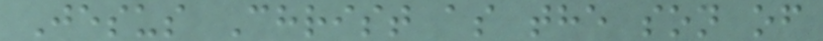Jesus Christ as the son of
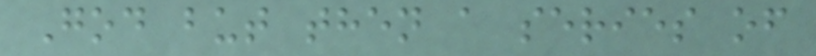God but then a series of
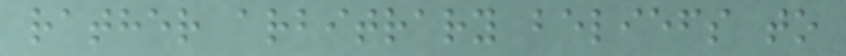rather arbitrary beliefs to
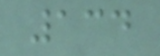134
